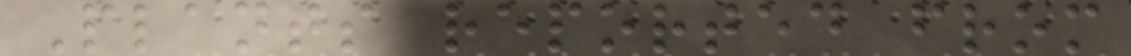Plants reported from
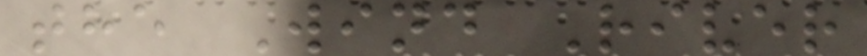the Wind River
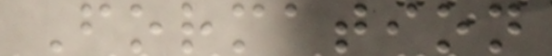Formation
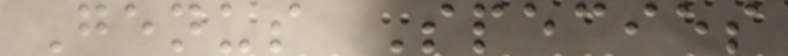Genus Species
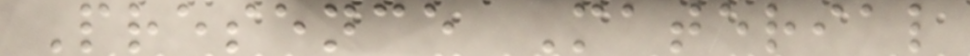Presence Material
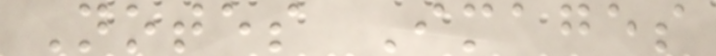Notes Images
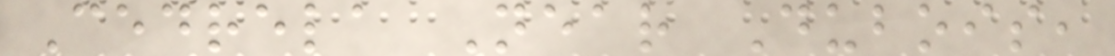Cedrela Near Dubois,
